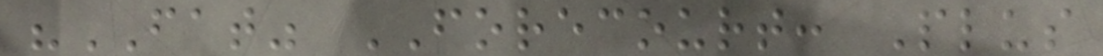"FAT" FORECOURT: Plus
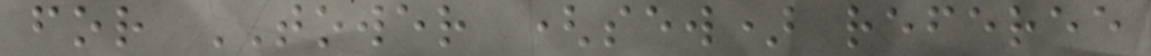for TOWER (sew) referee
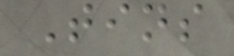Tins
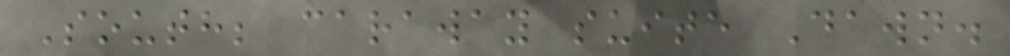South; caraway suite Dawn.
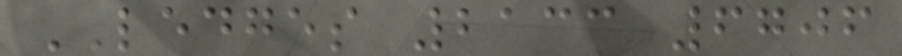LEDGES 2133 6706
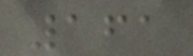161
